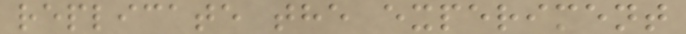replicate the experiment
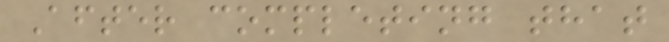After completing that
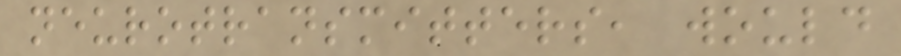neurotransmitters, would
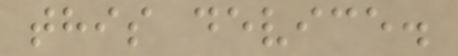this device.
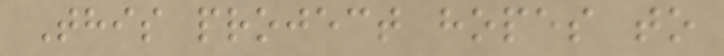This project hopes to
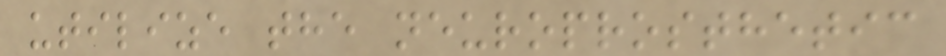utilize the neuroprosthetic
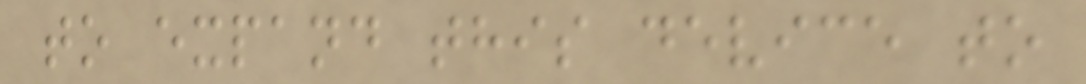to expand this device to
